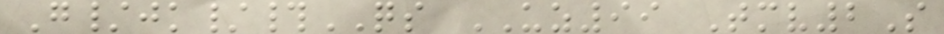G/jk/#QS UZ99 Tmv2S
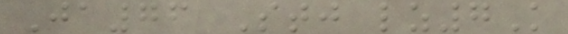Ja76 Stj lz7K
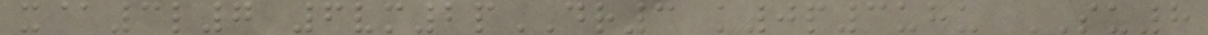x@3l7 6vm2pDR3 k0p3uhu SU8
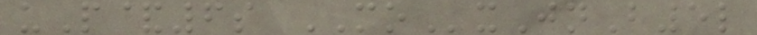uP&6s MOxJnB5l
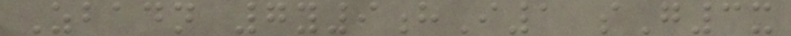Zbadn 7y9hI1 sG3x
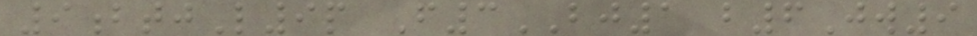9btjL9p F3BJ1 b6Jw9
